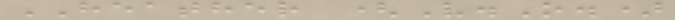HEATHER (V.O.)
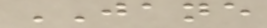JANE
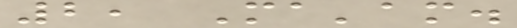2, Ma'am.
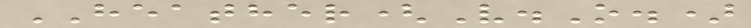HEATHER(V.O.)
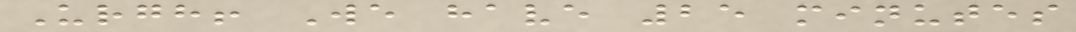Urgh! We have 25 minutes
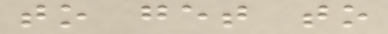to get to
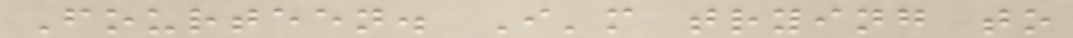Fourteen. I'm trying to
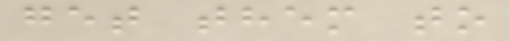get them to
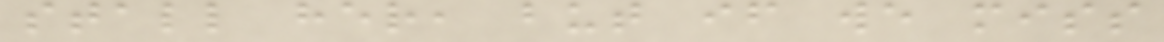stall her, but if we miss
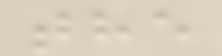the
